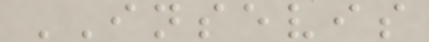INSEVIS
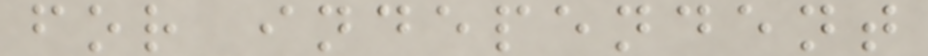for independent
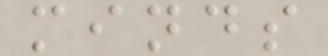minds
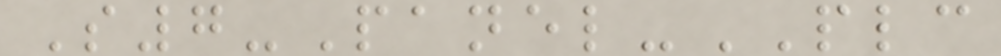S7-Panel-PLC
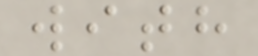with
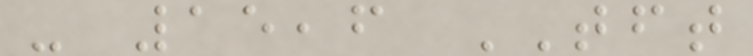- 15,6 TFT
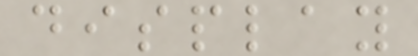display
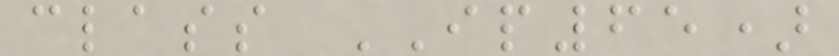class IP65)
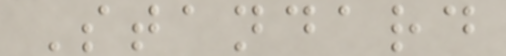Standard
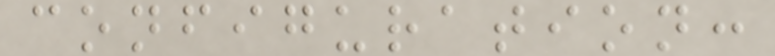configuration:
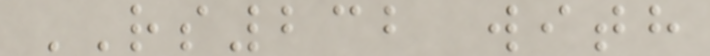RS232 with
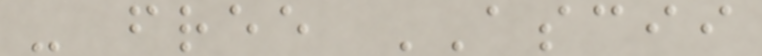- free ASCII
